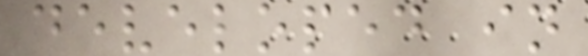developed in
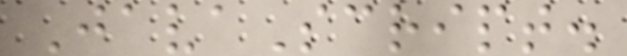JavaScript.
